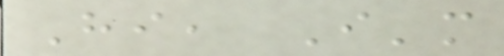Hi, I'm
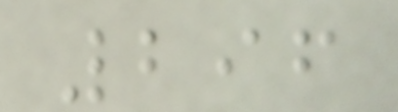296
